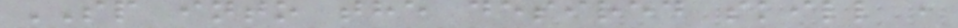SP into the desired skill ,
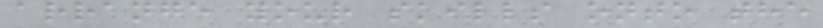arrange your skills onto the
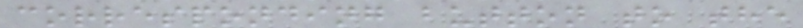corresponding button to the
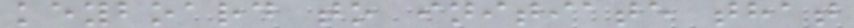keyboard to initiate that
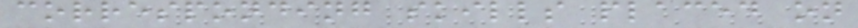corresponding skills placed on
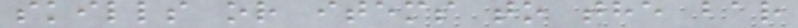skills or items to the bar
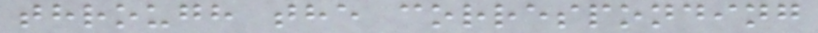through the corresponding
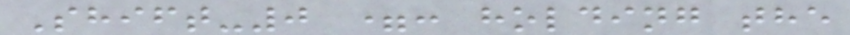Shift-0 =: holding the
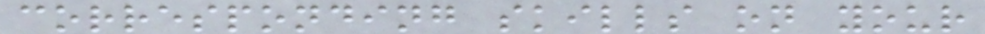corresponding skills on your
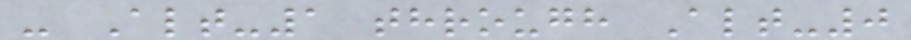- Alt-1 through Alt-0
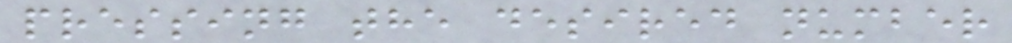pressing the desired number
